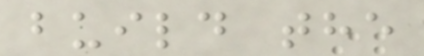build the
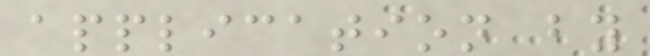application by
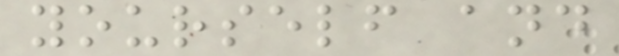yourself and
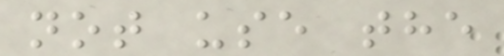not use the
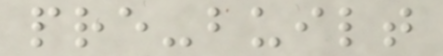pre-built
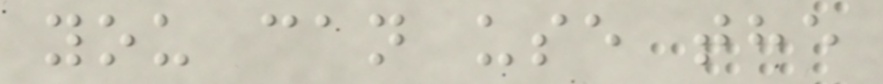you can use the
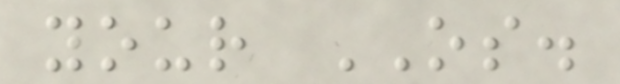your OS.
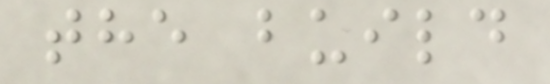the build
